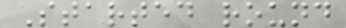Started round
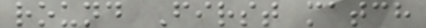round First match
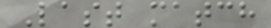Last match
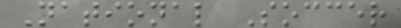National Soccer
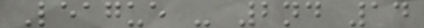League - 2nd 14
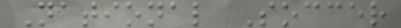National Soccer
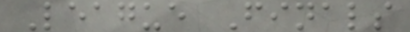League Finals
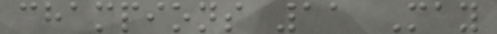champions 11 May
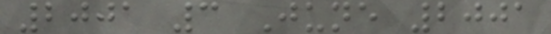2001 3 June 2001
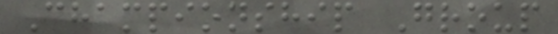Championship Group
